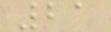21
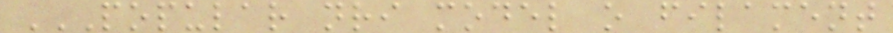POPULAR NRI MODEL O FILAMENT
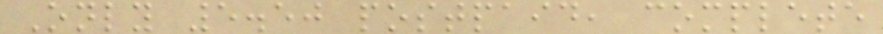Only 5.50 postpaid, complete
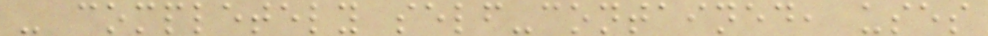- completely self-contained, uses
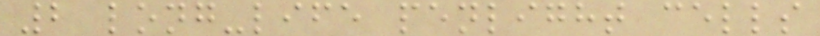2 long-life penlight cells
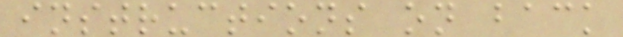instructions on back
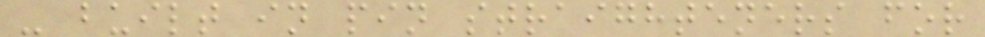- built in pin straighteners for
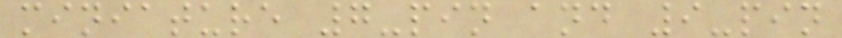miniature 7-pin and 9-pin
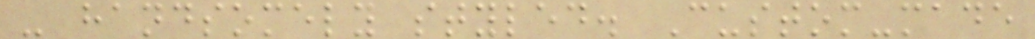- handsomely styled. Custom-made
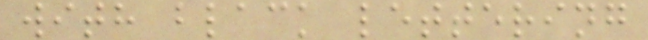with black lettering
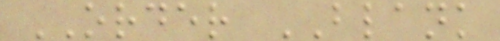ORDER BLANK
